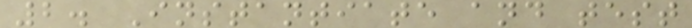2. Instantiate and test
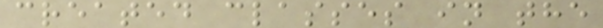created classes in the
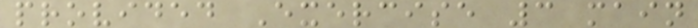provided Exercise 3 main
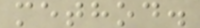method.
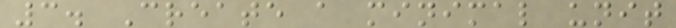3. Create a minimal unit
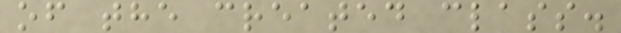of the created class.
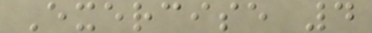Exercise 4
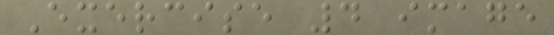Exercise 4 image
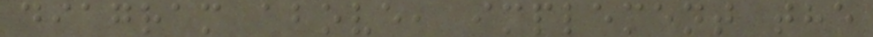diagram above, implement the
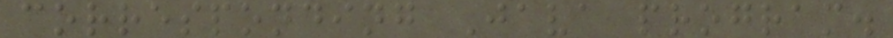corresponding Java program.
